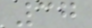37
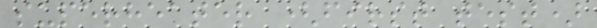superheater (first test)
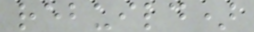rebuild)
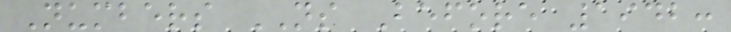Numbers NS Before 1942:
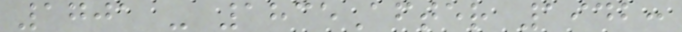1701 - 1835After 1942:
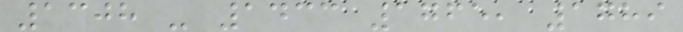1308 - 1433 1765, 1789
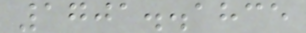1701..1835
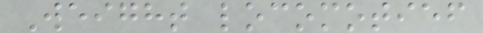Weight locomotief
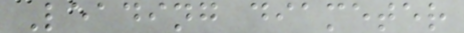Leading diameter
